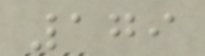179
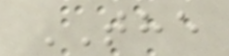THE
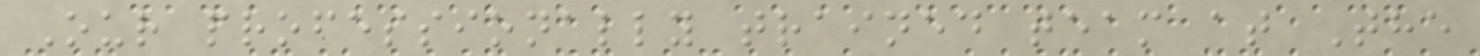Our professionally trained team at The
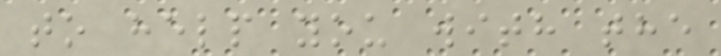to help you with the
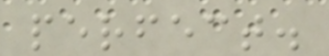perfect.
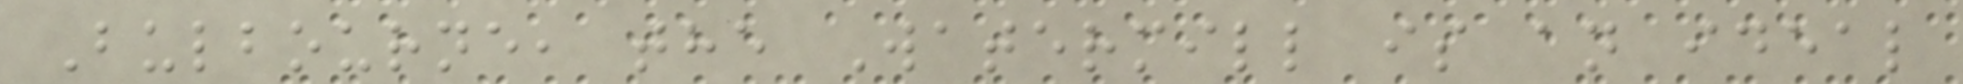Bulbourne, the Watermill is an ideal
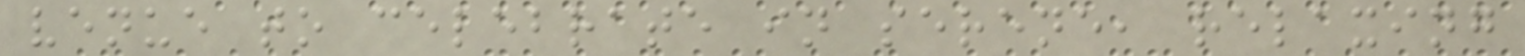venue to celebrate in serene, relaxing
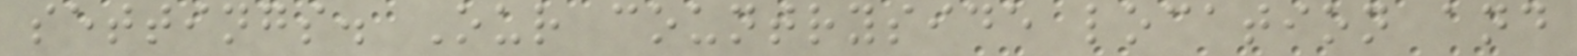settings. Our countryside location and
